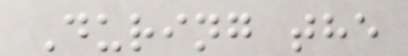During the
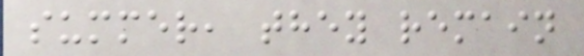summer, they remain
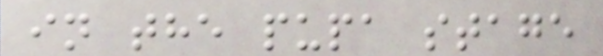in the pupa stage
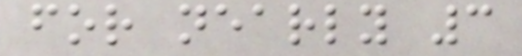for nearly 3
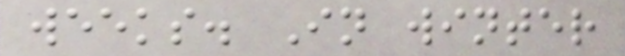weeks. In winter
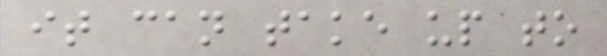it can take up to
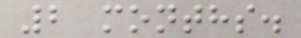2 months.
